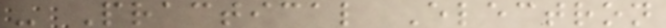- Practical Electron
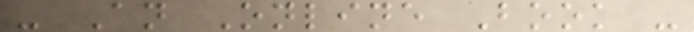- An Online Book -
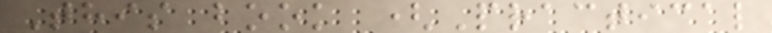This book (Practical
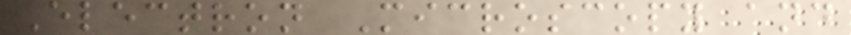Electron Microscopy and
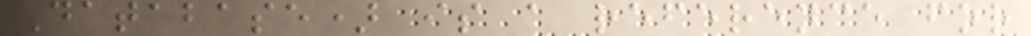Database) is a reference for
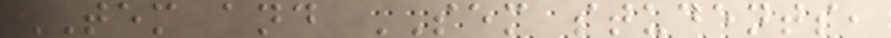TEM and SEM students,
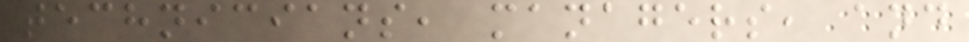technicians, managers, and
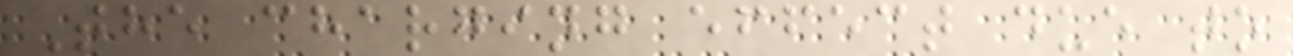The charging effect due to
